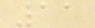11
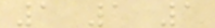1 1 1
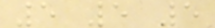5 5 5
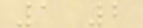1 2
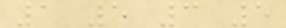1 5 3 5
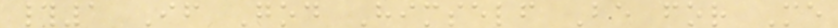#1 If God Himself Be for Me
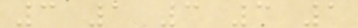3 1 3 3 1
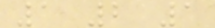1 2 1
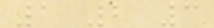1 2 3
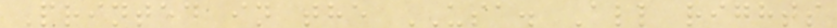Printed in the USA. All rights
